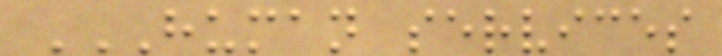HUMAN SERVICES
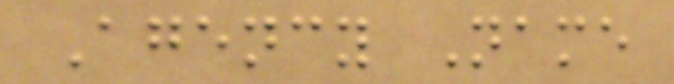Agency Name
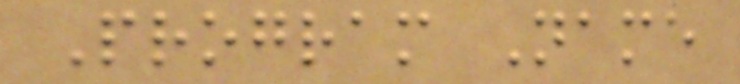Program Name
